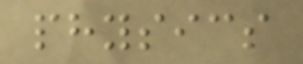physics
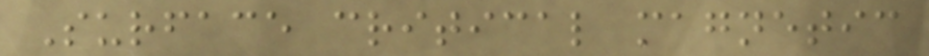Surface critical magnetic
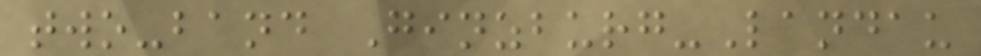two-band Ginzburg-Landau
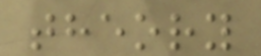theory
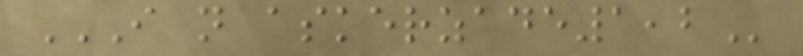I N ASKERZADE1,2
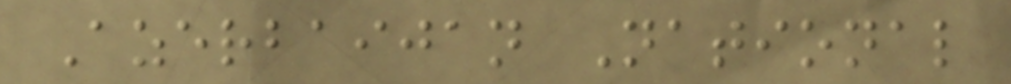Azerbaijan National
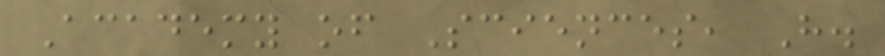Academy of Sciences, H.
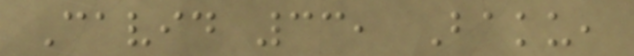Cavid 33, Baku,
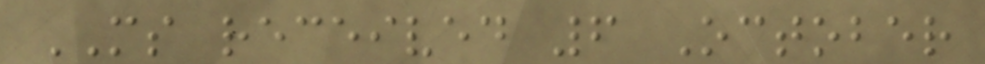MS received 6 October
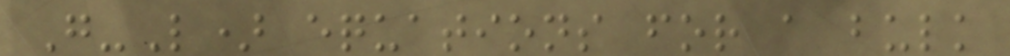G-L) equations for a bulk
